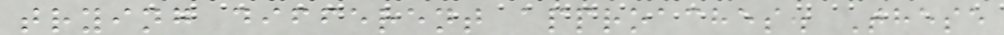trying different approaches. These
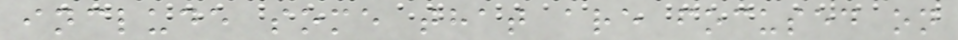include some that are focused on
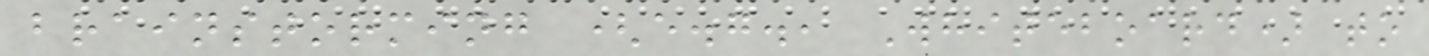brainstorming (e.g., Whiteboard) to
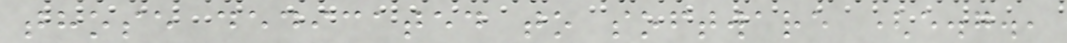those dedicated to software (e.g.,
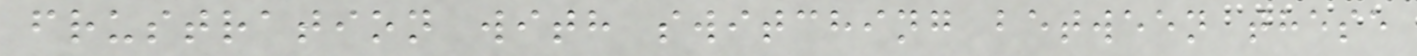frustration with switching between these
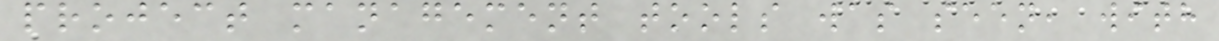project management tools was seen, with
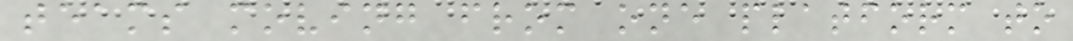teams moving from one platform to
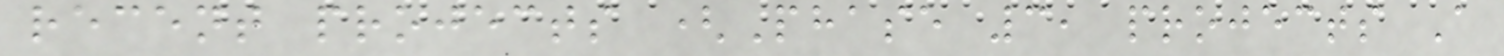recent projects (Phase 3, projects A
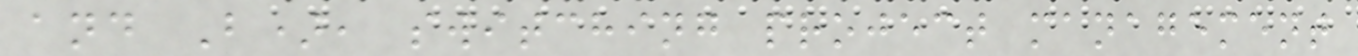and B), switching project management
